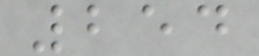254
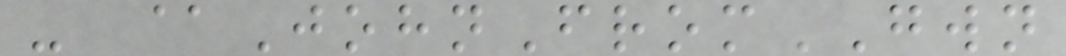- @JohnFromGWN
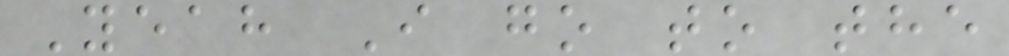Yeah I go to the
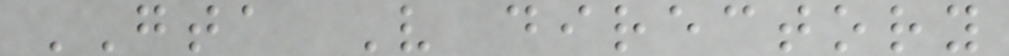GTA V directory
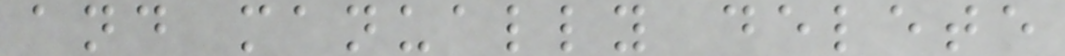and manually delete
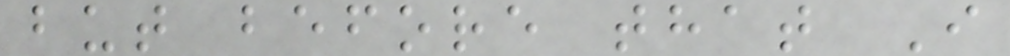but before that I
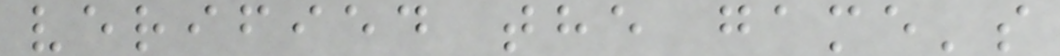verified the game's
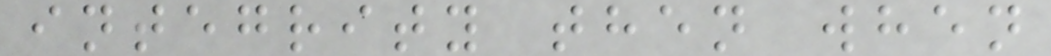integrity then when
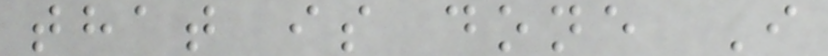that is done I
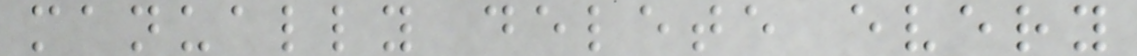manually delete every
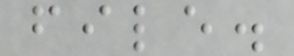file.
